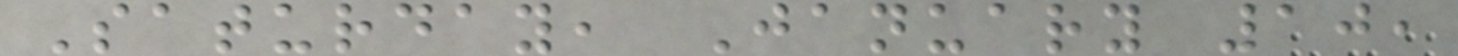Saturday, January 10,
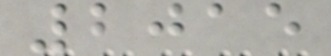2015
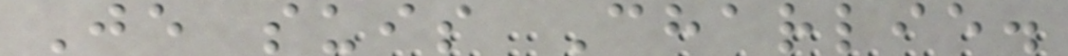Je suis Charlie.
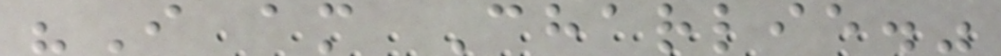"I am Charlie."
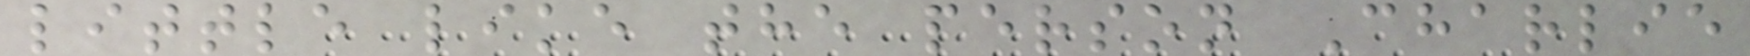little like the person Charlie
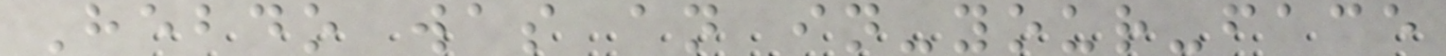Hebdo was an in-your-face
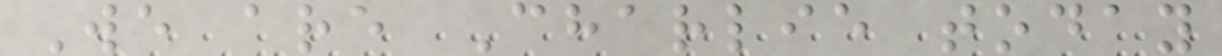We are Charlie today
